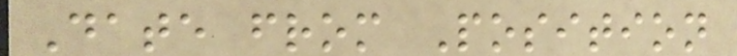Date from Position
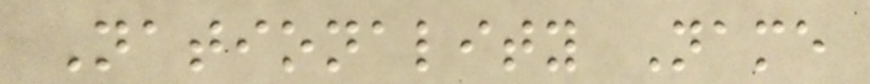Nationality Name
